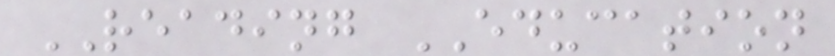READING EDUCATION
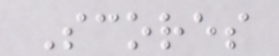Scores
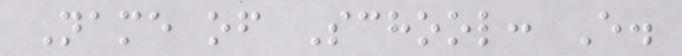Name of School: E.
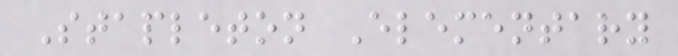Stapleton Elementary
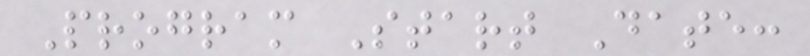Program Start Date:
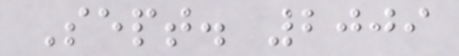Sept. 2009
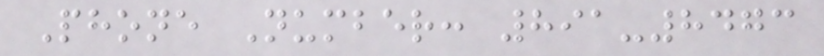Phone Number: 891-8473
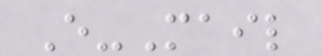E-Mail
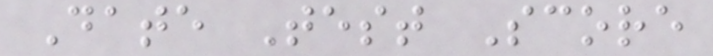Date Test Score
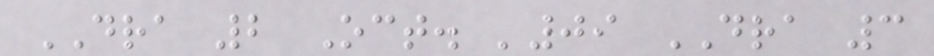DRA 2 Oct. '09 DRA 3
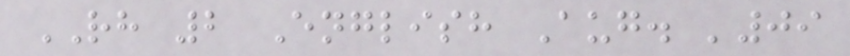RH 2 English Aug. '09
